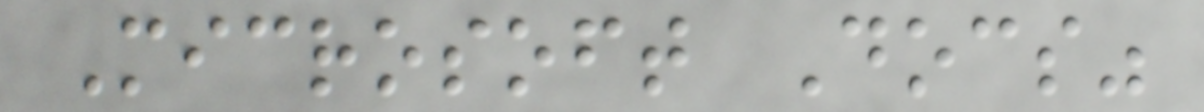Microsoft Docs"
